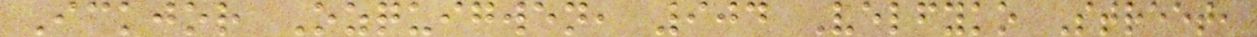Ickjor Ozquigwen, 904 Velfyko Street,
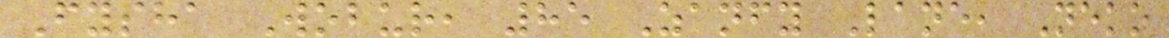Fysha Wobur, 85 Zanfy Lane, Neko
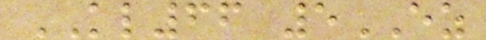KL66 5EZ
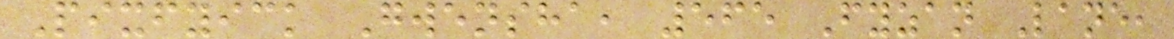Pixfyick Gwensha, 565 Fyzan Lane,
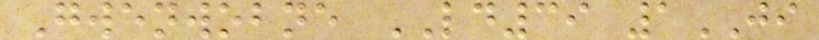Gwenwobne LD39 1JI
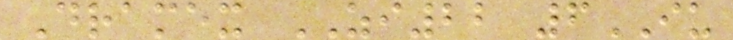Dramex ZI22 6IU
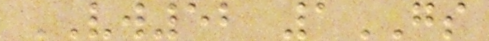VW52 1GS
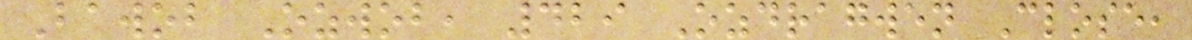Bawob Ozwob, 429 Ozdragwen Close,
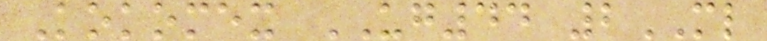Kokomex UG44 2ML
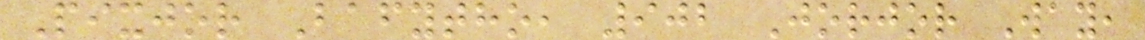Pixjor Bafytho, 902 Jorjor Way,
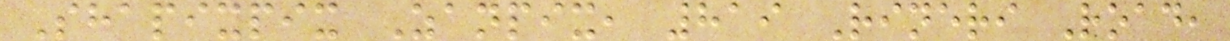Shapixpix Zanpix, 819 Rineri Road,
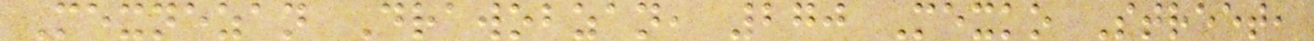Mexnezan Drawobzan, 270 Mexko Street,
